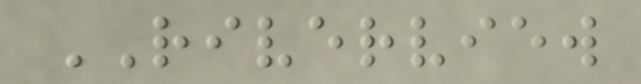RIVERVIEW
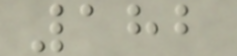182
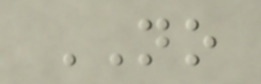NO
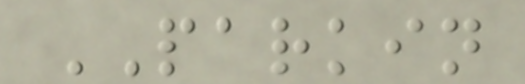PARKIN
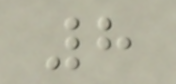8
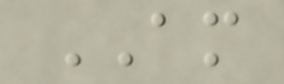AM
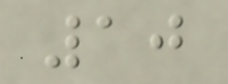10
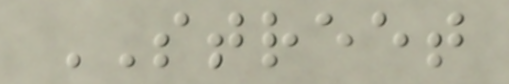STREET
